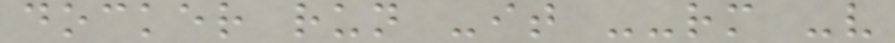docker run -it --rm -v
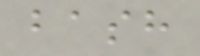bash
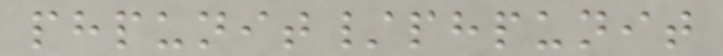phpunit/phpunit
